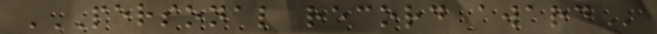PERSONAL RECORD AWARD
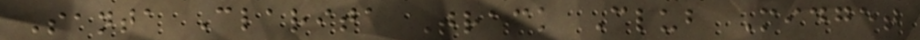Santa Clarita Track Club Midget
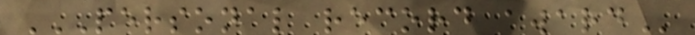PERSONAL RECORD AWARD
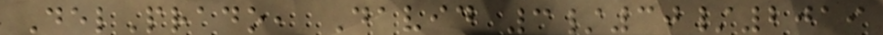DelPrado, David 3/30/2019
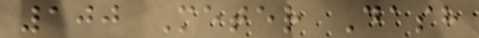100 Meter Dash
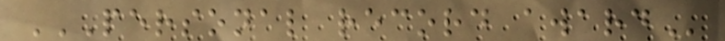PERSONAL RECORD AWARD
